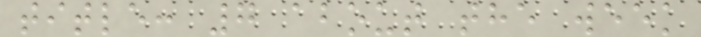title: 7 about the week
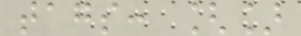tags: []
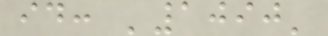id: '1090'
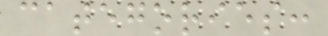categories:
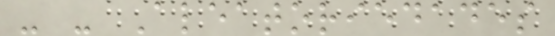- - Aleatoriedades
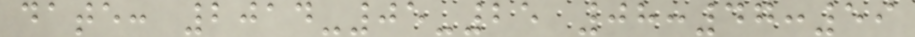date: 2014-05-25 08:47:59
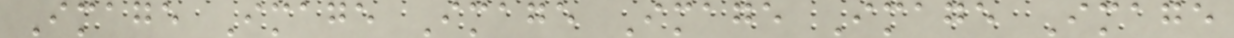Image Image Image Image Image Image
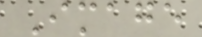Image
